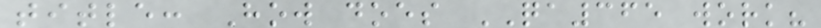title: How does QA365 work?
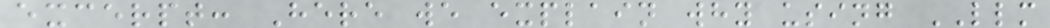excerpt: Here we explain why using LLM
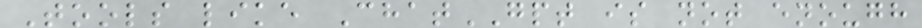Tools like ChatGPT is not enough
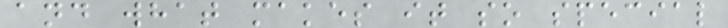and what makes it so special
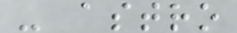- astro
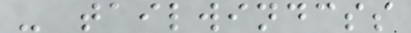- tailwindcss
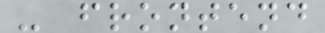- frontend
